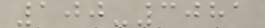100-3081
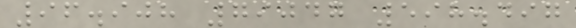96.908 79047 598.497
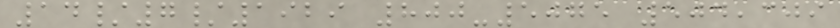14/7/1929 800-5075 504,309
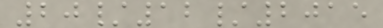20/12/2015
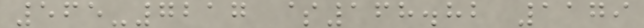565-7217 $168.82 1179
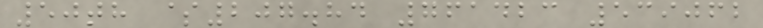50th $207.84 761423 539062
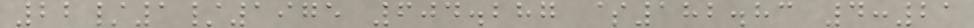22/1/1975 604.287 $182.83 4:21
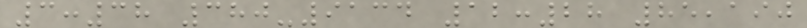3:38 380-9134 12:28 85,190
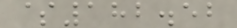$182.52
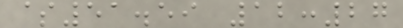$51.59 12:27
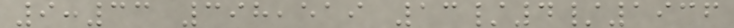9:33 398,519 13/4/1936
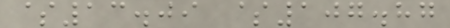$13.09 $107.87
